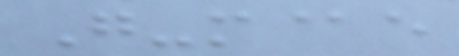G-m@e
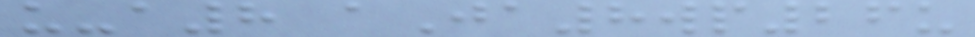u-a8 aJa8wp26u
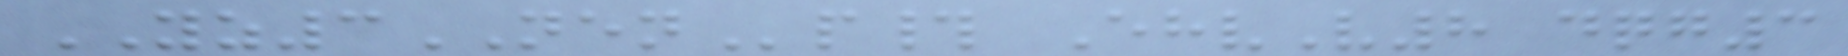YZ3NENp# EhvV8 dqg3
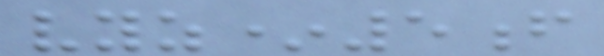vyz*5f
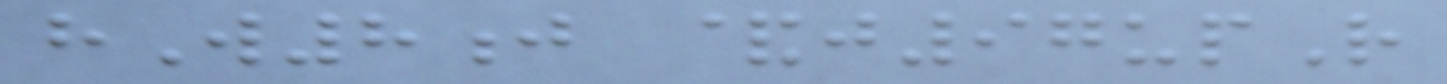hW8j &j97upR
